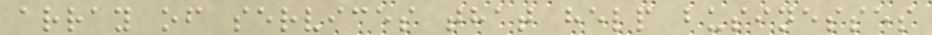array of services that help businesses
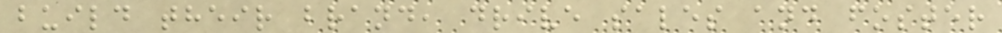build their brand, drive sales and foster
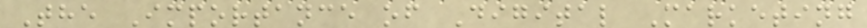The Importance of Digital Marketing
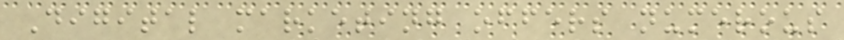Digital marketing offers numerous
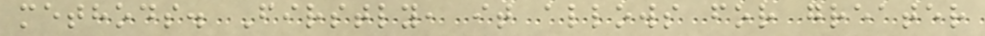methods. Firstly, it allows for greater
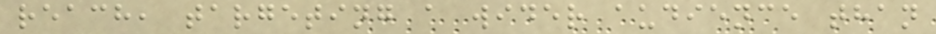reach, targeting a wider audience than
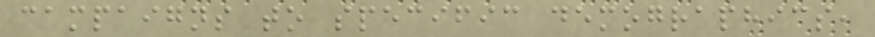campaigns to specific demographics,
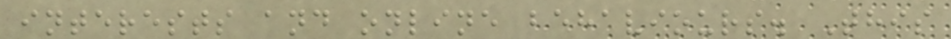interests and online behaviours. This
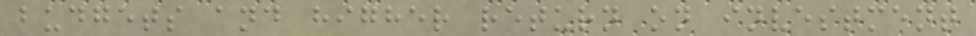budgets and higher return on investment
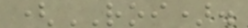(ROI).
